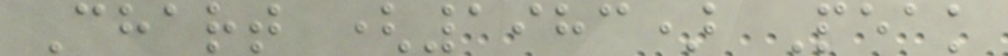Chart (1983) Peak
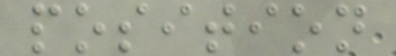position
